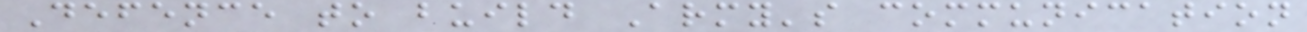Defence to build Army's communication
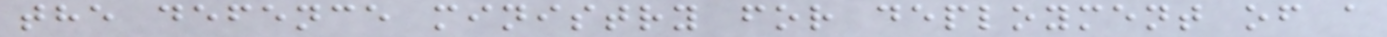the defence ministry for deployment of a
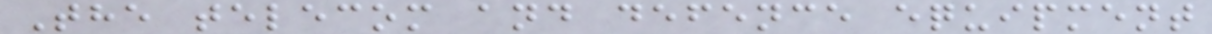The telecom and defence equipment
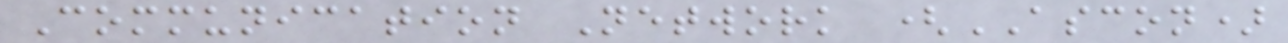Communication Network (ASCON)
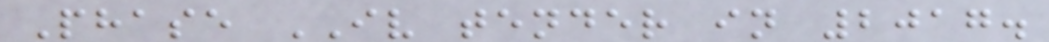Phase IV tender in 2017.
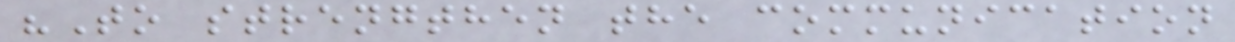"To strengthen the communication
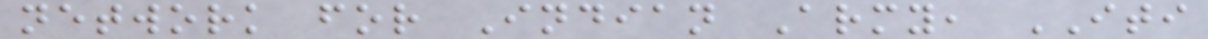network for Indian Army, ITI
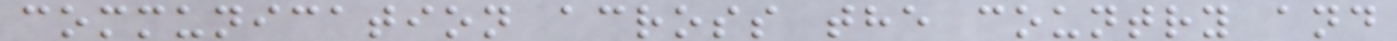communication across the country and
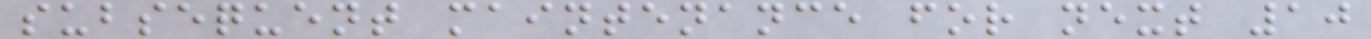subsequent maintenance for next 10
